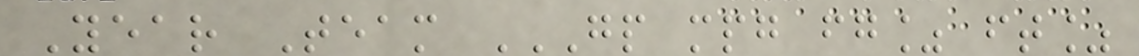Year Team GP MPG FG% FT%
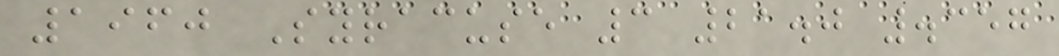1960 Syracuse 3 21.0 .357
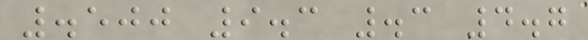.500 9.3 .3 4.7
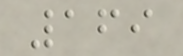169
